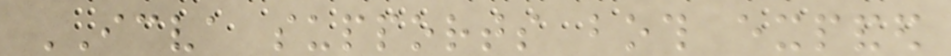ICVA supports both expanded
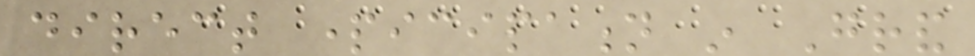direct participation in Grand
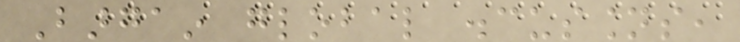Bargain global discussions,
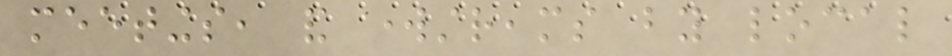meetings, and workstreams by local
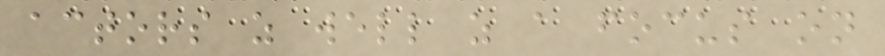actors as well as a focus on
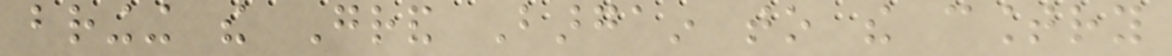bringing the Grand Bargain to the country
